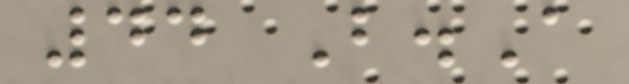44 B.A
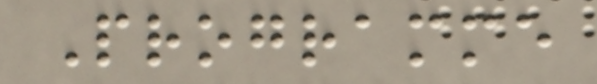Programme
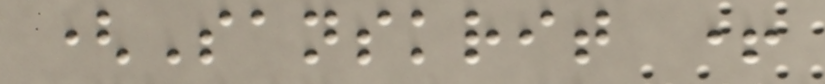(Sanskrit +
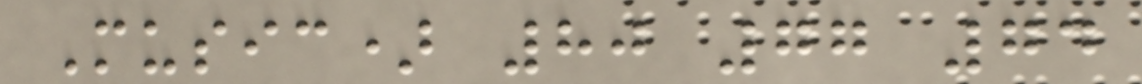Music) 80 77 74
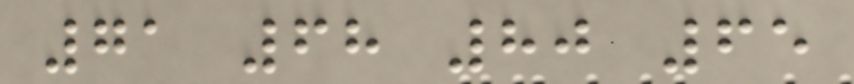71 68 80 65
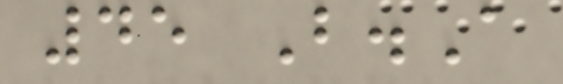45 B.A
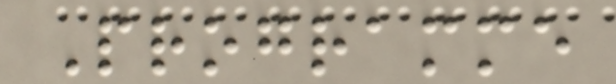Programme
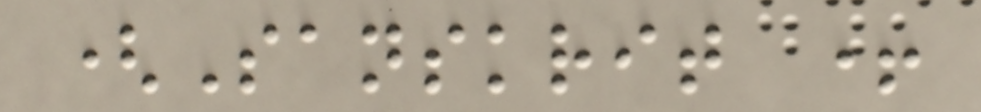(Sanskrit +
